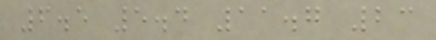6.5 5.4 11.7 23
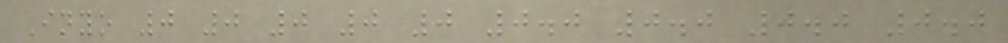Inyo 0 0 0 0 0 0.0 0.0 0.0 0.0
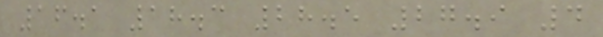16.1 18.3 28.5 27.9 4
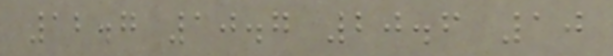12.7 10.7 20.6 10
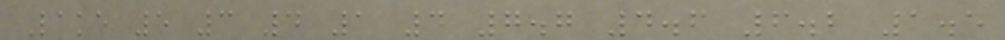Lake 5 3 4 1 4 7.7 4.6 6.2 1.5
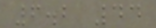6.2 44
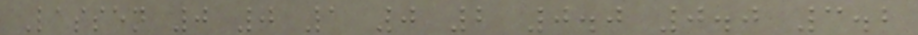Lassen 0 0 1 0 2 0.0 0.0 3.2
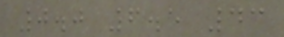0.0 6.5 43
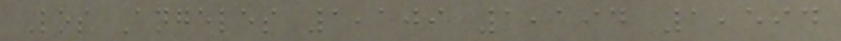Los Angeles 1,109 1,194 1,594
